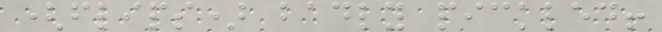(flips) badly pickled!
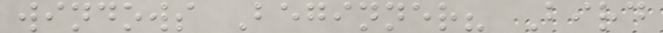windows Beginner? Bird
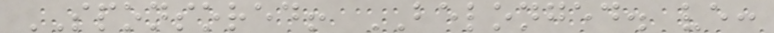SPONSORED! BELONGED. ve:
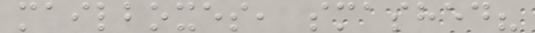mailboxes, smashed?
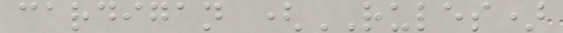cardigan (RULES)
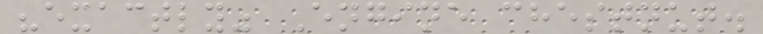"exactly" Engine chestnut.
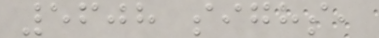5608 sighs,
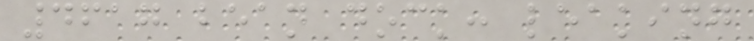4617 bean dock: leaking
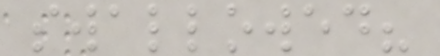swallowed?
